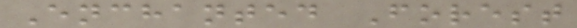Enchanted Forest
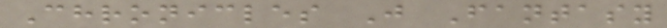Chronicles J Fantasy
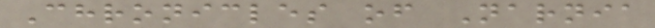Chronicles of Narnia
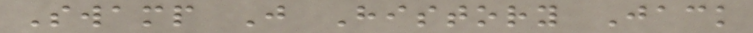Swamp J History Jack
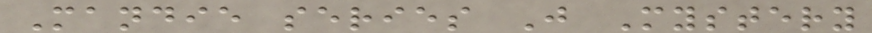Mandie series J Mystery
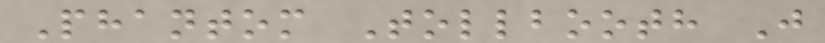Phantom Tollbooth J
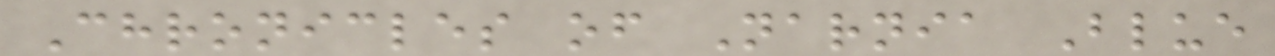Chronicles of Narnia Blue
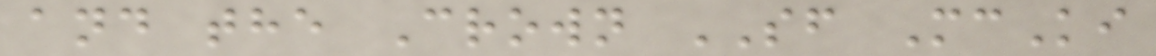and the Crown SF McKi
